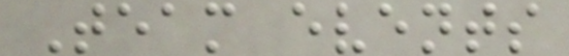Team events
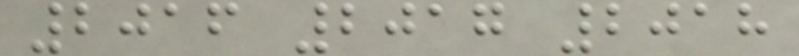2016 2017 2018
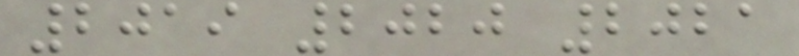2019 2020 2021
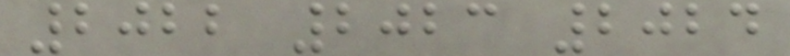2022 2023 2024
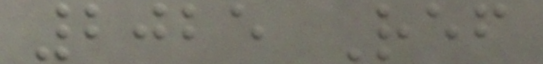2025 Ref
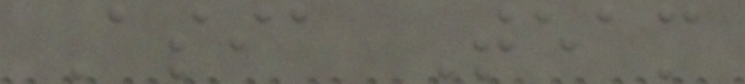Asia Team
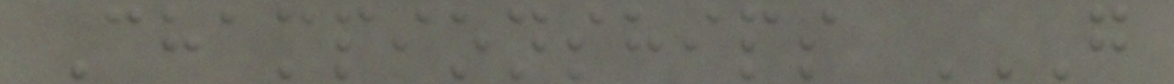Championships G
